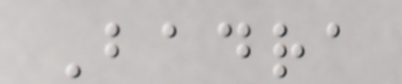Badra
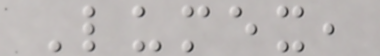Lumex,
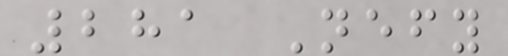281 Nefy
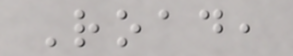Road,
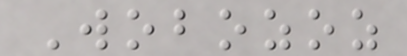Wobozoz
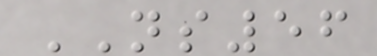NS56
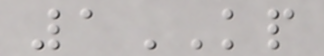1KP
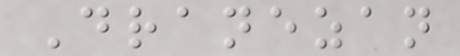Dranezan
